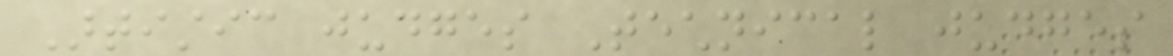Artistic judges Technical judges
